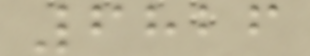6826
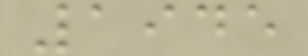1945
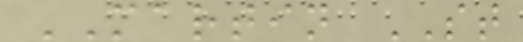MARTIN ST
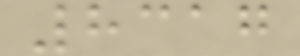8317
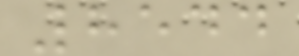8544
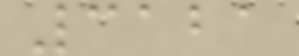3121
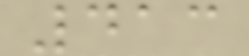413
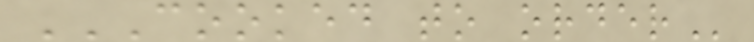COOKED TO ORDER
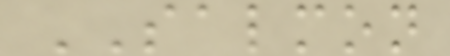SALMON
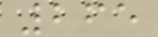265
